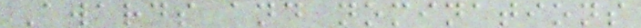Awards and nominations
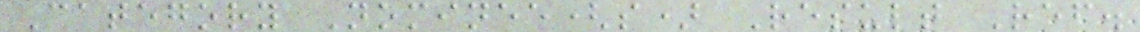Category Nominee(s) Result Ref.
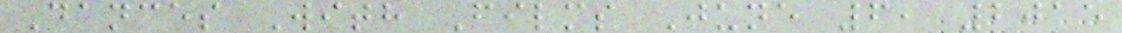Dances With Films June 6, 2015
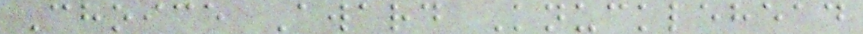Choice Award Knucklehead
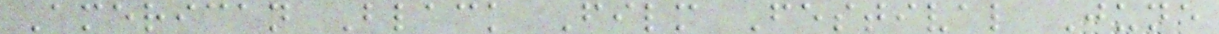American Black Film Festival June
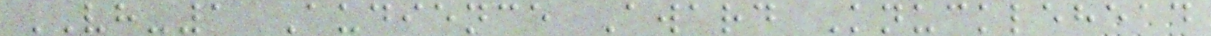VH-1 Audience Award Knucklehead
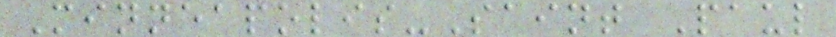Minneapolis-Saint Paul
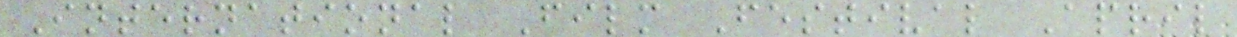International Film Festival April
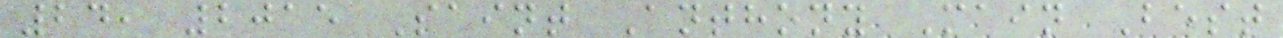24, 2015 Saint Anthony Main Best
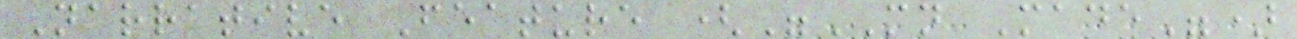Narrative Feature ("MN Made")
